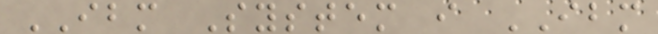IBM System i IBM
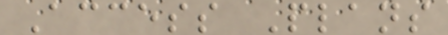Access Plans
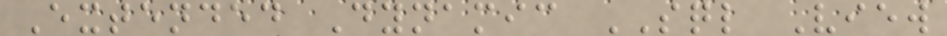Extended Dynamic SQL View
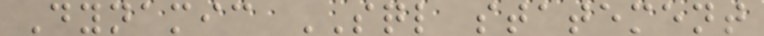Dynamic SQL statement
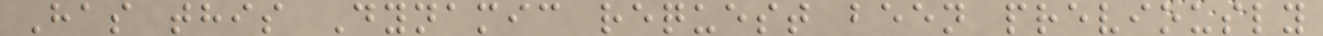Has this Dynamic request been previously
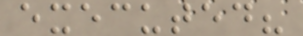executed?
